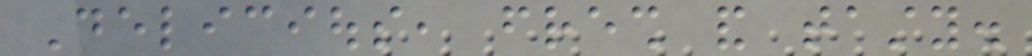Delicious, fresh and tasty.
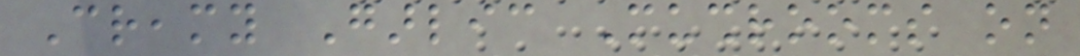Creamy Garlic Mushrooms on
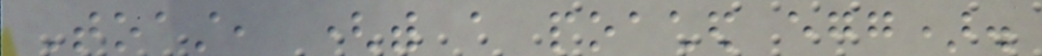Toast, (with a poached egg).
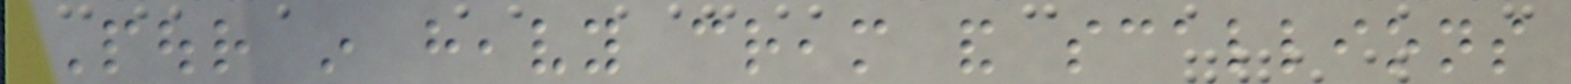Pour in heavy cream and scallions
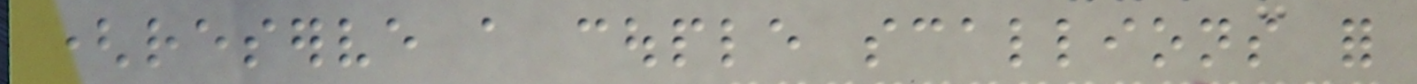(reserve a couple scallions for
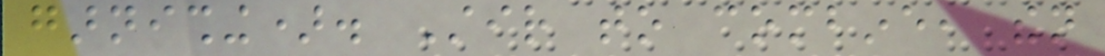garnishing). Stir to combine, then
